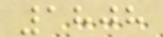1808
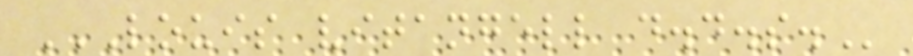LOUIS VITANGELL D.D.S.
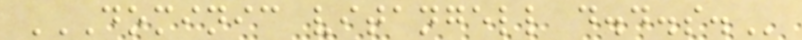DOMINIC VITANGELL D.D.S.
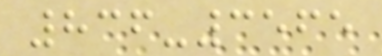836-3565
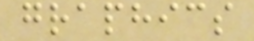graphics
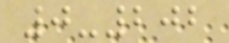0-202
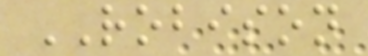ROBISON
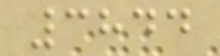3844
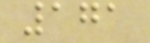171
